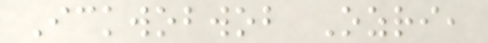Ickwobwob Ozri,
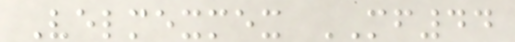Velmexmex MF44
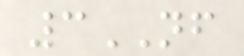3NF
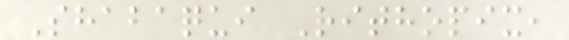Shabaqui Rithopix,
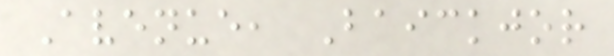Avenue, Baickjor
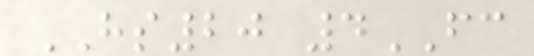HS20 4FC
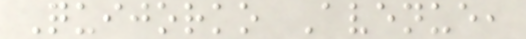Quijorko Avenue,
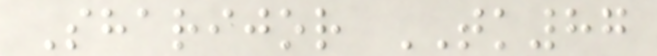Sharijor TK87
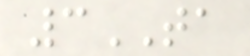3TA
